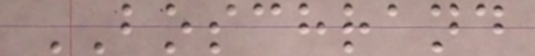BOSCHRAND
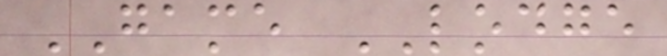GAME LODGE
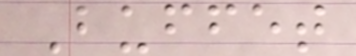Buffet
